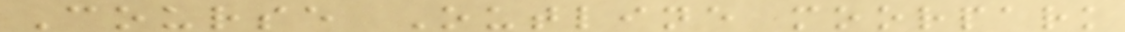Course Outline moorpark
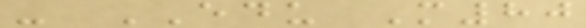- EDU M80
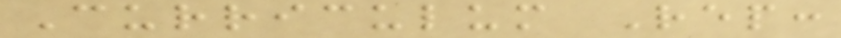Curriculum Rep:
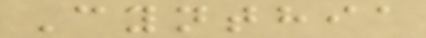Cynthia
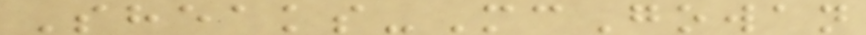Sheaks-McGowan
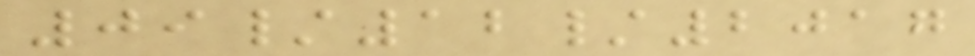09/12/2017
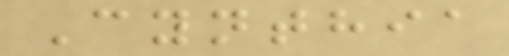Cynthia
